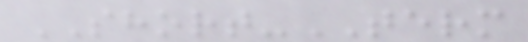SHORT-TERM
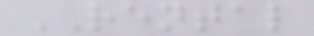RENTAL
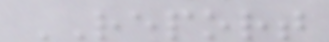REPORT
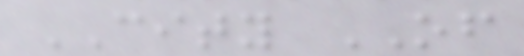CITY OF
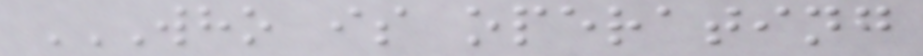WHO IS OPERATING
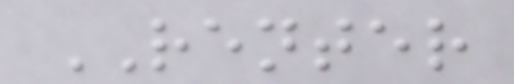RENTER
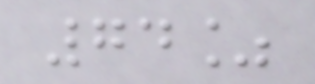74%
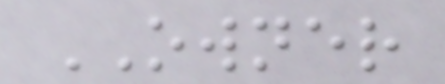OWNER
